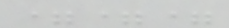===
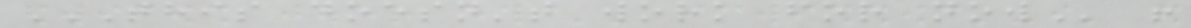THIS DOESN'T WORK FOR NOW !
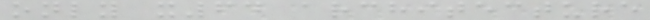only x64 architecture
